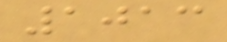1013
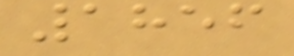1856
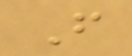F
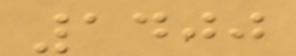1400
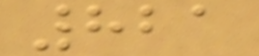821
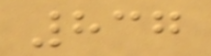837
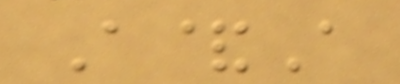A&A
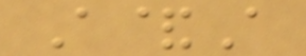A&A
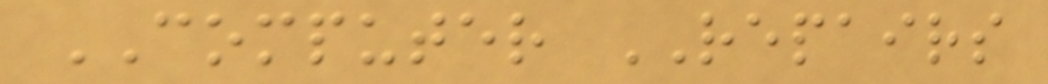COMPUTER REPAIRS
